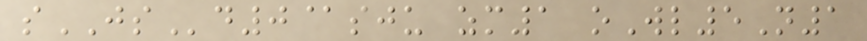sJSd0@sju zm1 oWl5N1
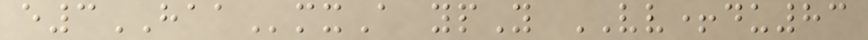e3HAAmxA ypY VV+du83
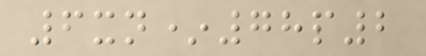6xn*78p2
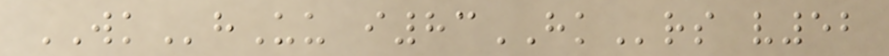WKhUu i83HKrs v52
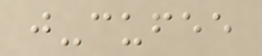j-cufee
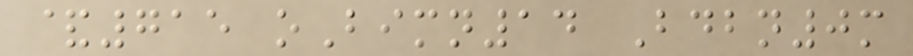&715 oBimn14 Bdbn0m
